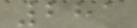281
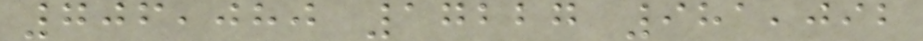706,080 17227 981,092
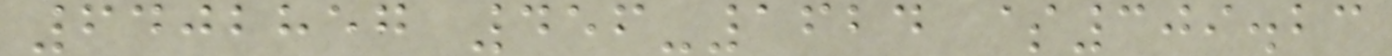6402857 456-1624 $309.23
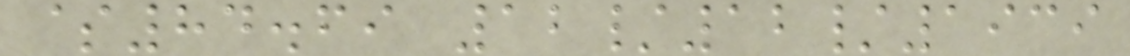$84.69 12/12/1939
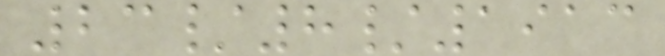23/8/1913
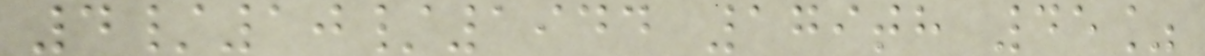4/10/1944 179th 45%
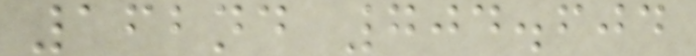162nd 704.604
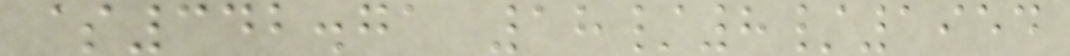$342.71 18/8/1954
